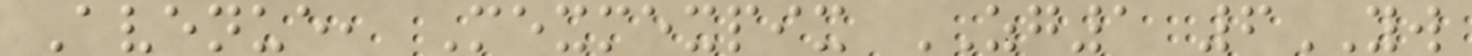Avenue, Mexmexpix ZG1 6YW
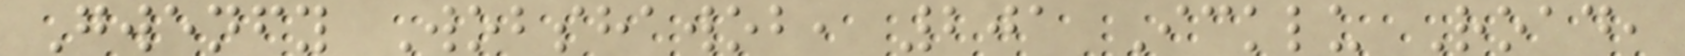Gwenfy Wobshawob, 201 Icklu Road,
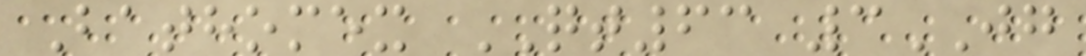Bathomex QT63 3JG
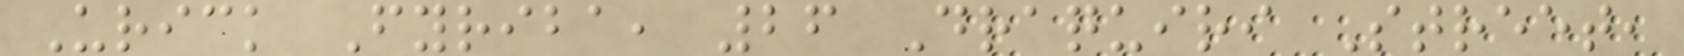Urick Fyriba, 26 Draquiri Street,
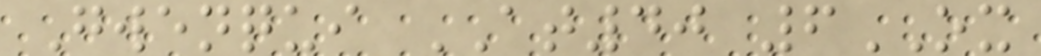Gwenqui AT40 6OX
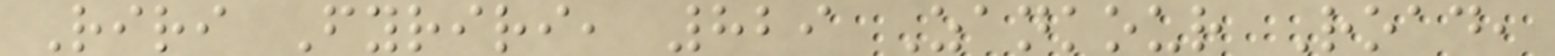Riri Fyriri, 829 Zankour Road,
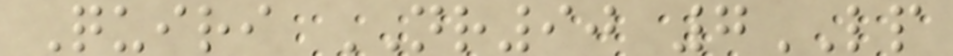Quiri NR90 7LP
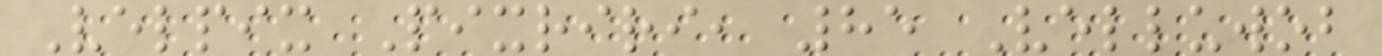Velpix Pixriri, 85 Velluwob
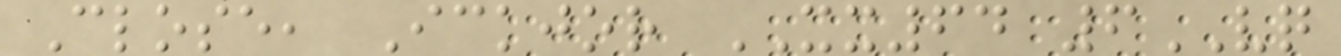Close, Ickjor XX64 6VQ
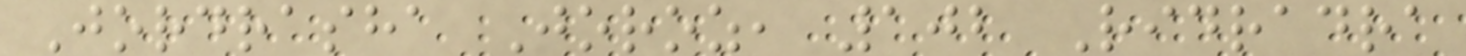Jordrasha Joroz, 102 Ridradra
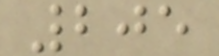205
